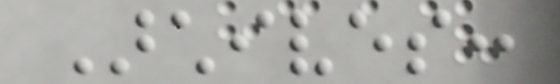Archives:
